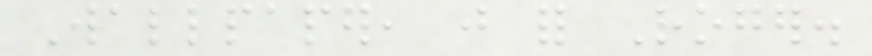Wallpaper, just for Roger.
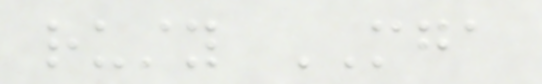rusty MGA
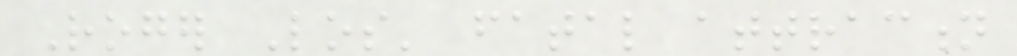Roger Los' fatal attraction
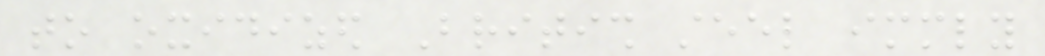to oxidized British steel immediately
